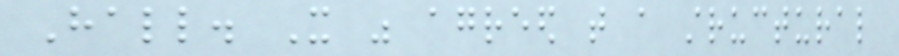Hall. It was agreed that a structural
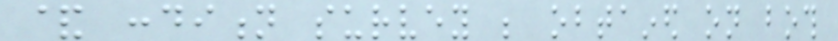& condition survey be obtained on both
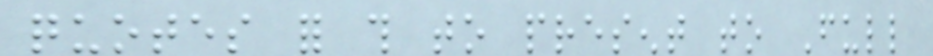quotes for this to present to Full
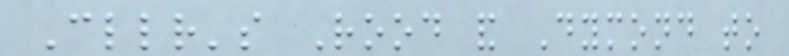Cllr's Rood and Dymond to
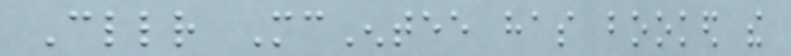Cllr McEntee has booked the
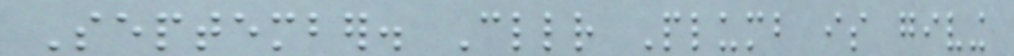September. Cllr Plumb is giving
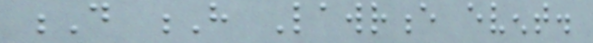D H Lawrence event.
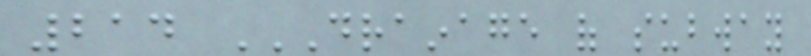214 DRAINAGE OF SUBWAY
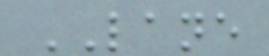LANE
